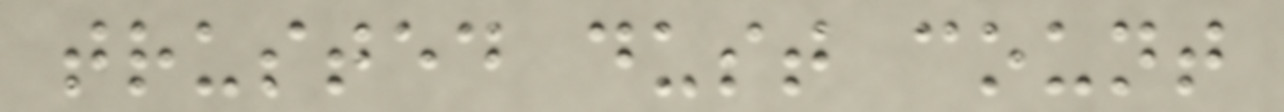trusted dust count
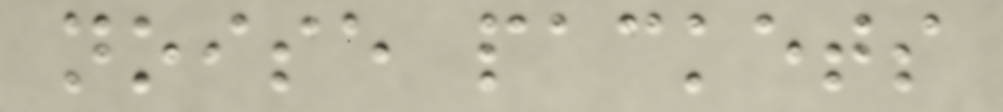noise packets
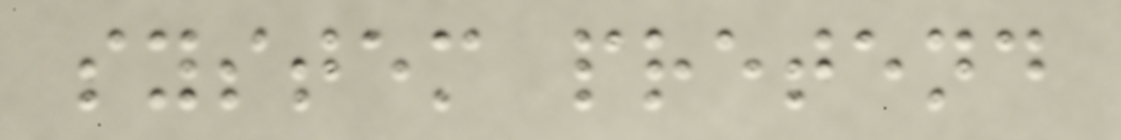system pretend
